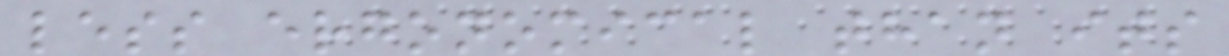less ergonomical than its
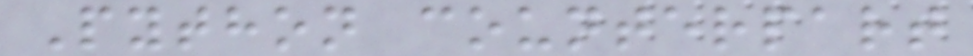Python counterpart
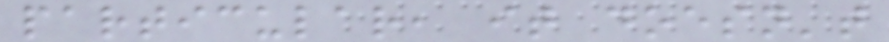particular, it doesn't
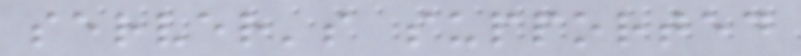server's supported
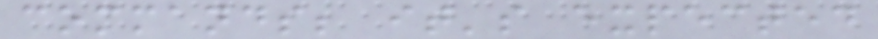commands; it's expected
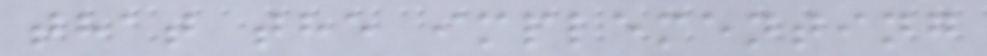that the implementing
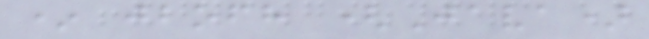* jbofh (Java)
